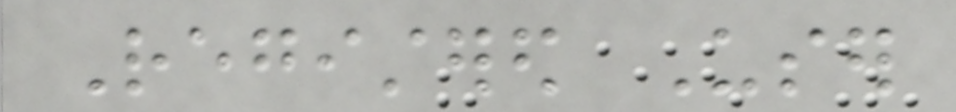Registered User
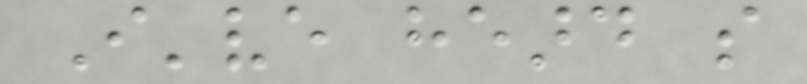I've heard so
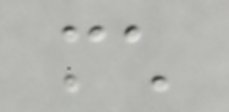much
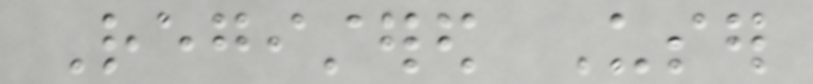Registered User
